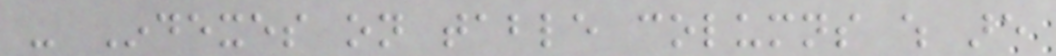- Indexes on table columns which are
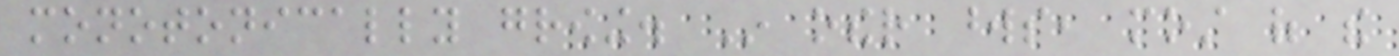monotonically growing. In other words, most of the
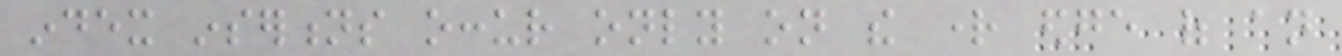index insertions occur only on the right edge of an
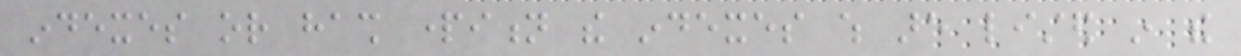indexes or hash partition the indexes which are listed in the
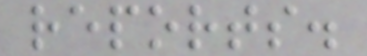reports.
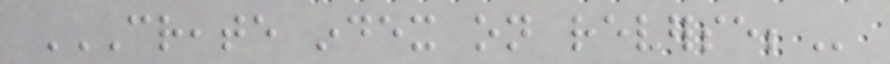CREATE INDEX ON REVERSE;
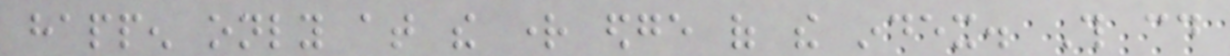happen only at the right edge of the index. This could
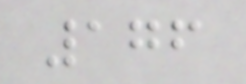176
